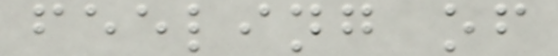feeling of
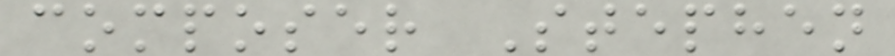composer Stephen
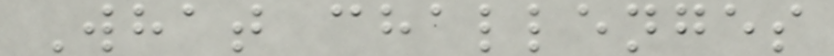What challenges
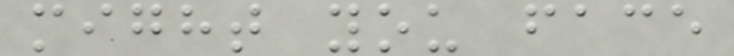might you face
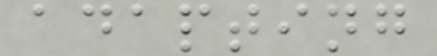adapting
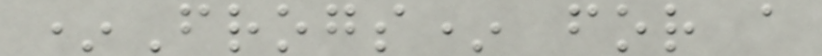*Frogs* for a
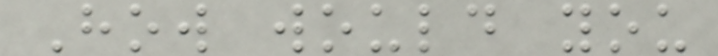How would you
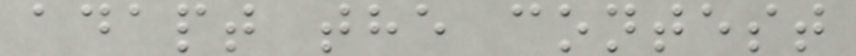adapt the contest
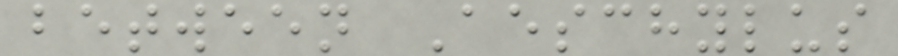between Aeschylus
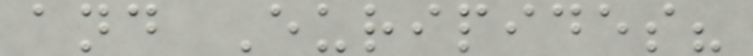and Euripides?
